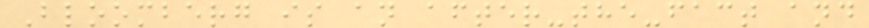Bloomberg is an after-the-fact and
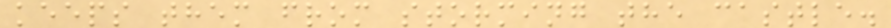keeps them from storming the castle.
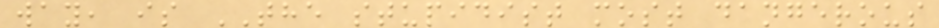way, is THE stupidist most dangerous
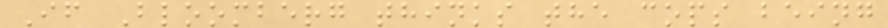If Bloomberg thinks the cops being
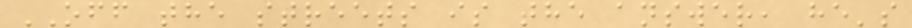OFF the streets is the answer, he's
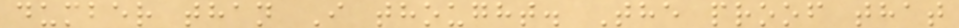dumber than I thought. The proof that
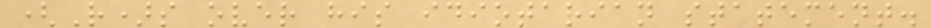(R)s over his idiotarian statement.
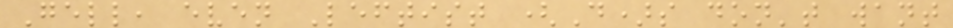Gell, even Leftist (D)s don't want
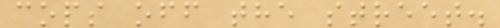cops off the street.
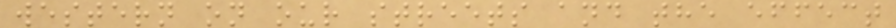western on our streets and the effect
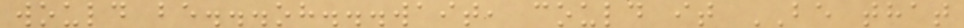would be...oh...wait, could it BE that
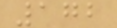172
